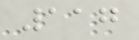117
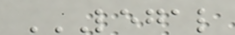LEGAL
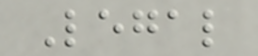Legal
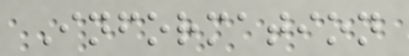Information
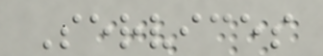Services
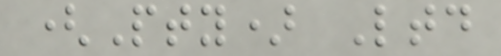(Pty) Ltd
